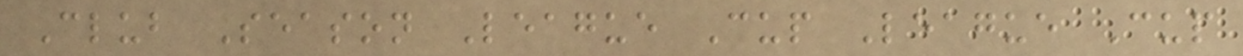Club Season League Cup League Cup
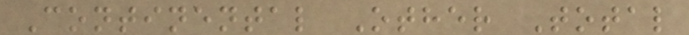Continental Other Total
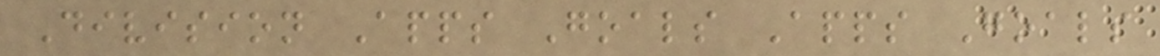Division Apps Goals Apps Goals
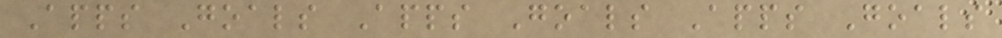Apps Goals Apps Goals Apps Goals
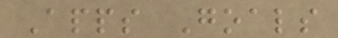Apps Goals
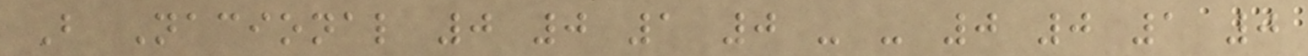B Nacional 0 0 1 0 - - 0 0 1 0
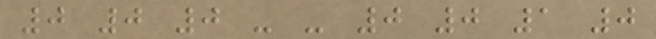0 0 0 - - 0 0 1 0
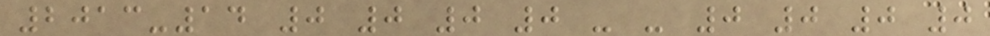2013-14 0 0 0 0 - - 0 0 0 0
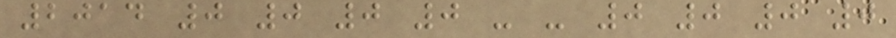2014 0 0 0 0 - - 0 0 0 0
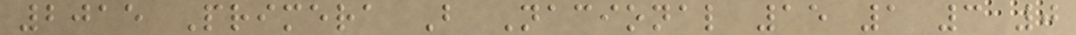2015 Primera B Nacional 15 1 3 0
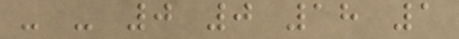- - 0 0 18 1
